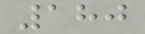180
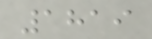1819
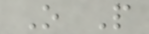O P
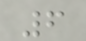6
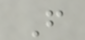F
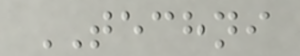TECHNI
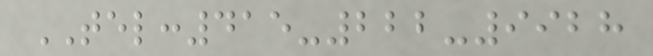TEL:415-222-9928
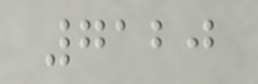7120
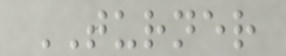TURNER
